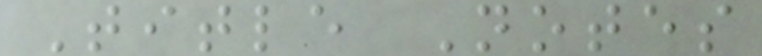Title Notes
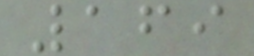169
